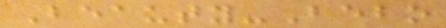Beauty-Bebo
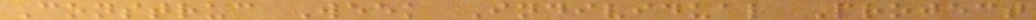Construc Week Individual Project
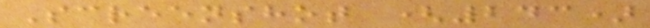Screenshot (243)
